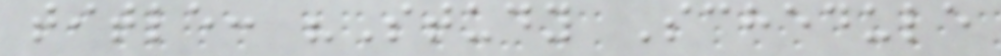title: "Study Schedule
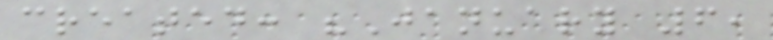created: "January 6,
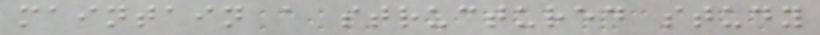maintain a structured study
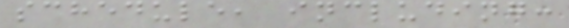schedule, including:
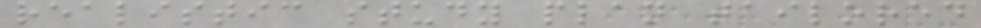realistic study plan tailored
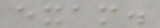exam.
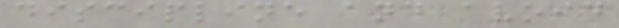discipline and avoid
